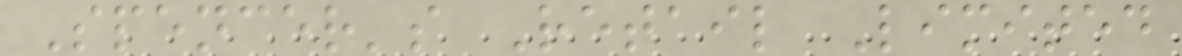Spencer's Retail Limited
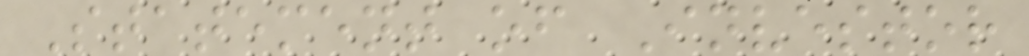Statement of Investor
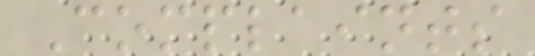Complaints
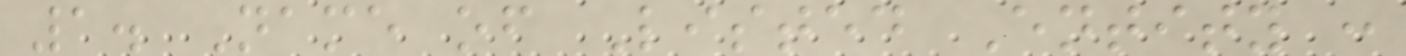1. Name of Listed Entity :
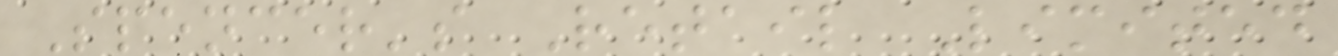Spencer's Retail Limited
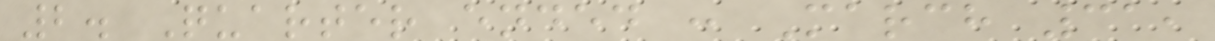2. Quarter ended : March 31,
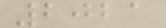2021
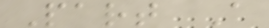Part A
